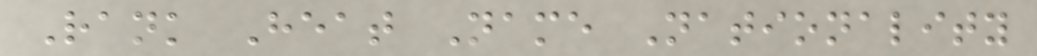Rank Heat Name Nationality
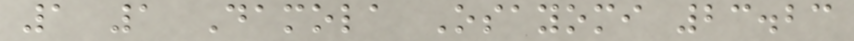1 1 Damola Osayomi 23.23
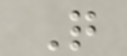Q
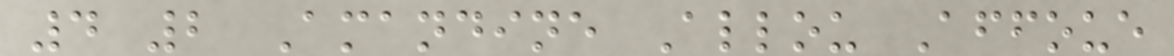4 2 Amandine Allou Affoue
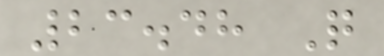23.48 Q
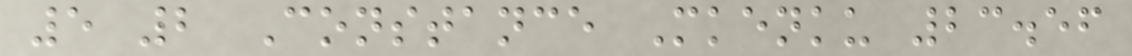5 2 Constance Mkenku 23.56
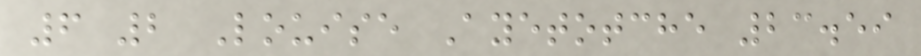6 2 Louise Ayetotche 23.59
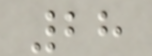28
